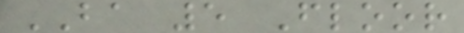BA 5 Floor
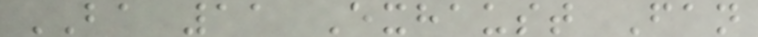BA 11 Exhaust Fan
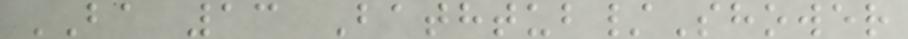BA 13 Bathtub/Shower
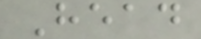Head
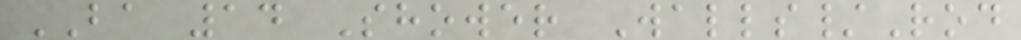BA 14 Shower Walls/Rod
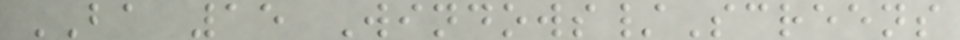BA 15 Windows/Screens
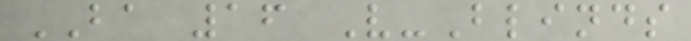BA 16 V-Blinds
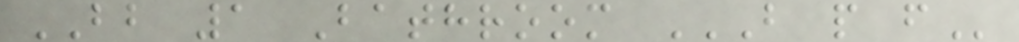BB 1 Bathroom B P F
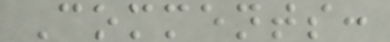Comments:
